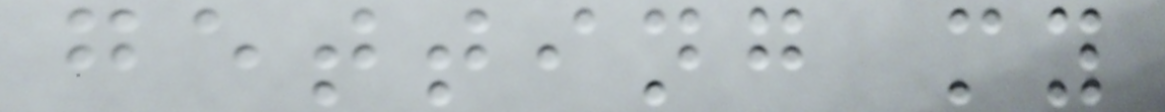getting my
